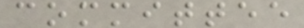committee
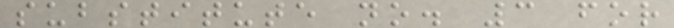substitute no. 3 for
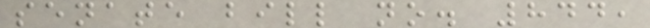senate bill no. 844,
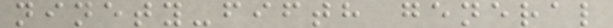ninety-fifth general
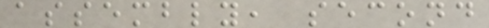assembly, second
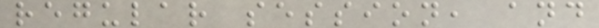regular session, and
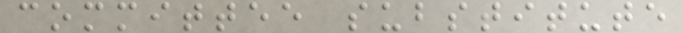committee substitute
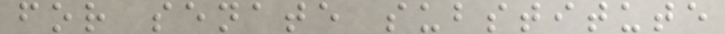for senate substitute
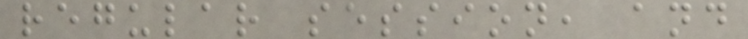regular session, and
